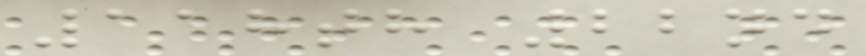118th 22nd
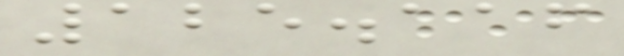125.116
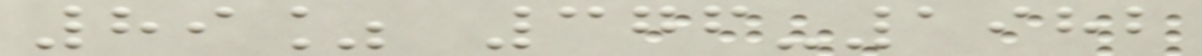89% 376-1982
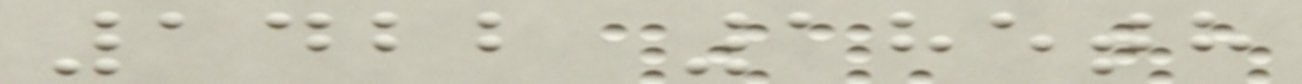1422 185th
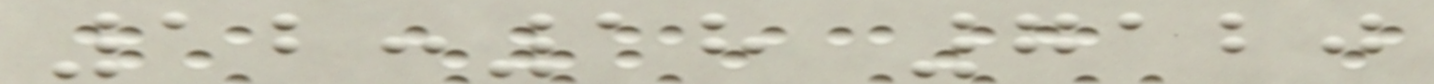12:18 7120
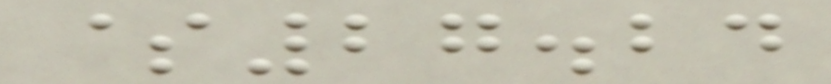$27.24
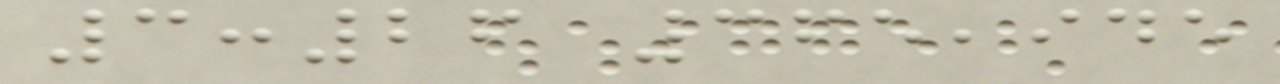3:26 365,945
